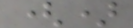()
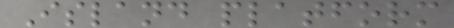Island platform
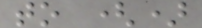to ()
